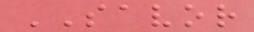SAVOR
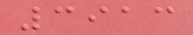3913
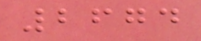2674
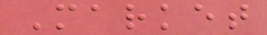Market
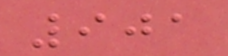901
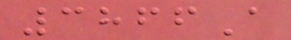3866A
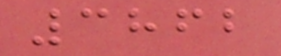3862
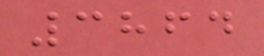3864
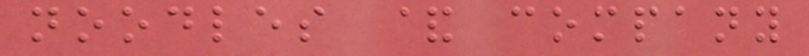noodles & company
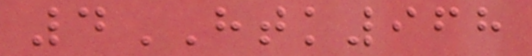4HTK968
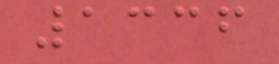1336
